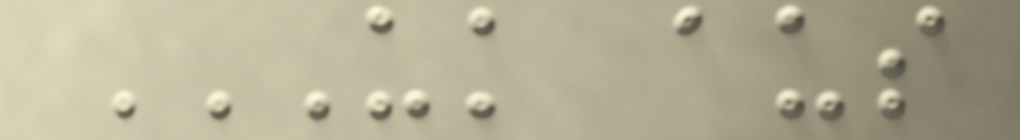UK AUS
